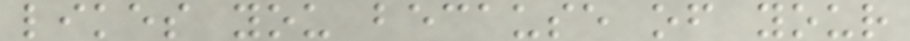likes you because of your
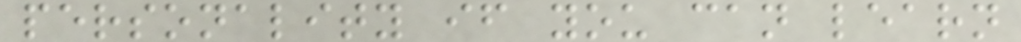personality if you can learn
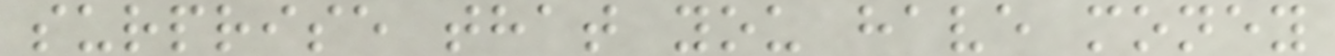surprise that you have money
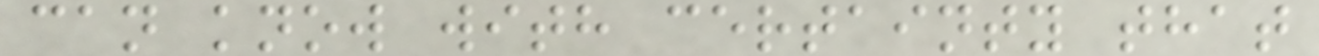can know with certainty that
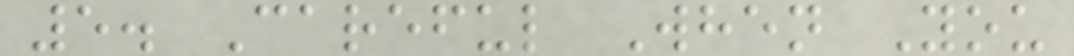5. Careful When You
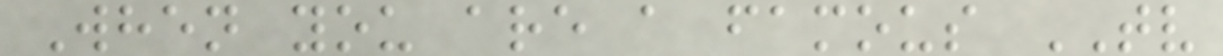When you are a famous TV
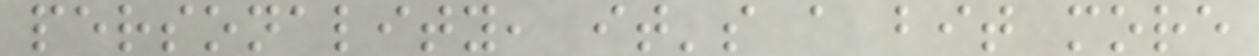personality, it's a bit more
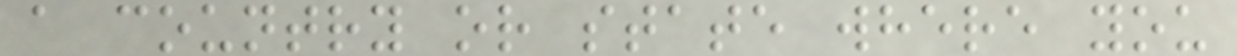a country or state where you
